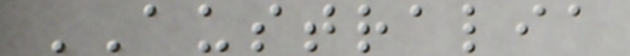AUSTRALIA
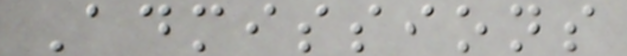Admissions
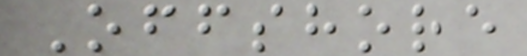Offshore
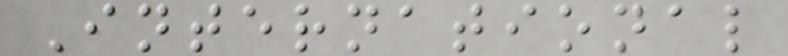International
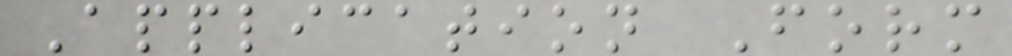Application Form
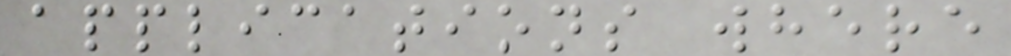applications where
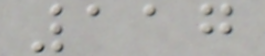117
